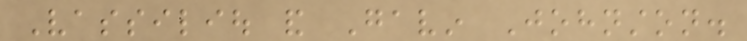Vassiliou and Gavin Johnston.
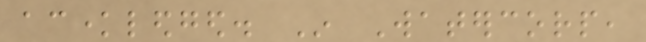acknowledged. In Watercorp,
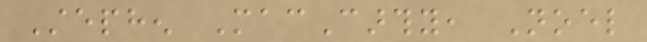Stephen MacCarthy, Noel
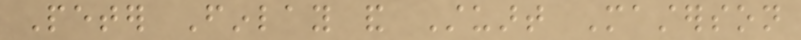Peter Finlay and Stuart Masterson
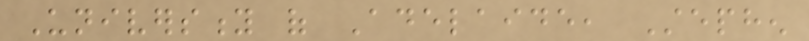University of Adelaide, Stephen
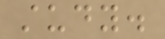study.
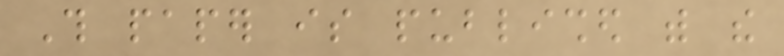This paper is published with the
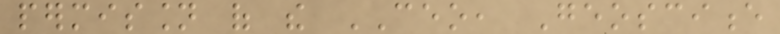permission of the CEO, Geoscience
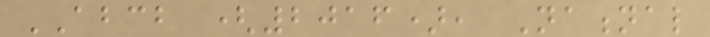ABCB (2016), National
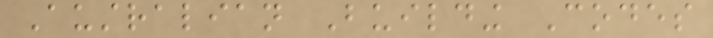Australian Building Codes
